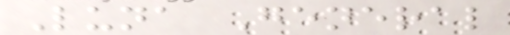Luna General
